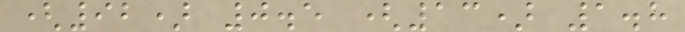(92) 0.5 (13) 1.8
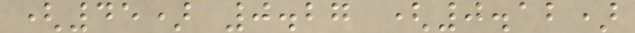(45) 0.27 (0.12)
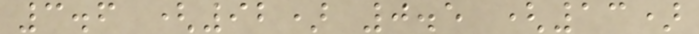3.6 (92) 0.5 (13)
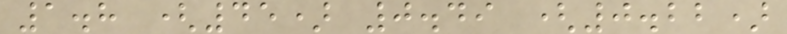1.8 (45) 0.49 (0.22)
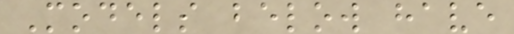Models below have
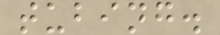tubing.
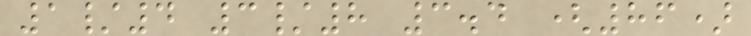1/4 3/8 3.4 (86)
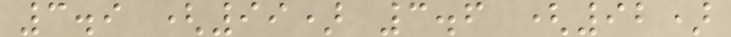3.9 (99) 3.6 (92)
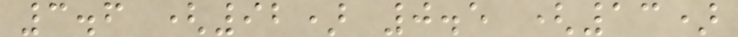3.6 (92) 0.5 (13)
